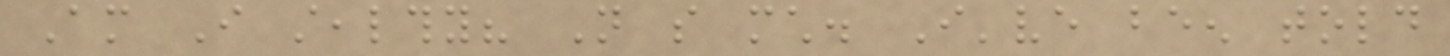Am I stealthy? Not so much. I've been told
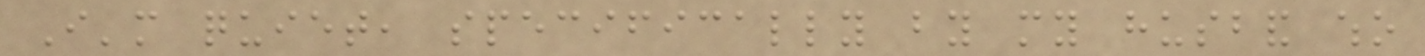I'm quiet, specifically by my husband who
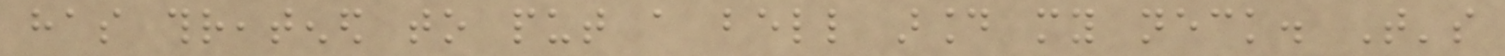has threatened to put a bell around my neck. That's
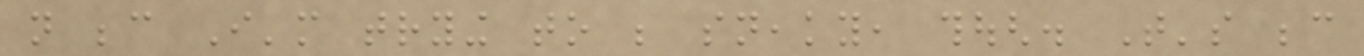not because I'm trying to be sneaky, though. That's because
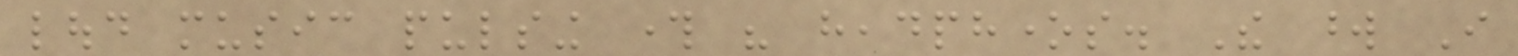loud music pulsing through his headphones. The word I
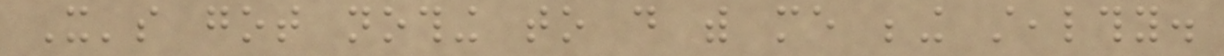It's got nothing to do with me being stealthy.
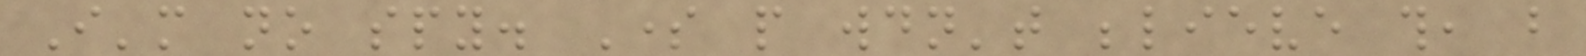I'm no spy. Some people wouldn't believe this, but
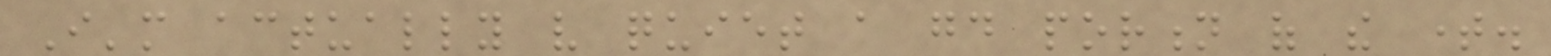I'm actually very quiet a good portion of the time.
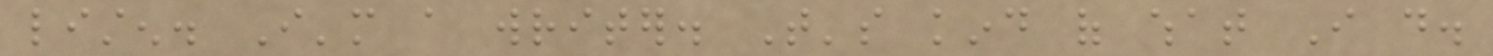listen. I'm a writer. That's kind of what I do.
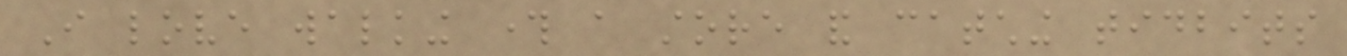I love walking through a store and catching tidbits
